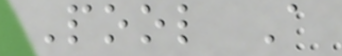Pool A
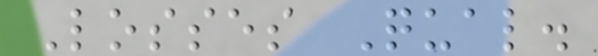Losses Qual.
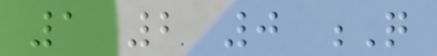1 2 0 Q
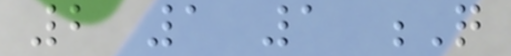2 1 1 Q
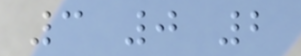3 0 2
